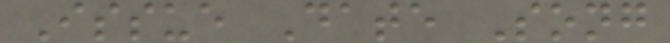Issue Date Song
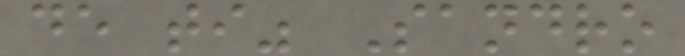de ti" Sandro
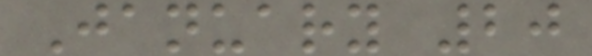January 20
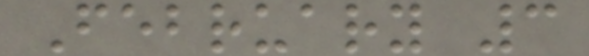February 3
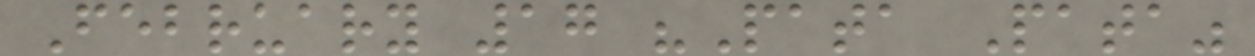February 17 "Pata Pata"
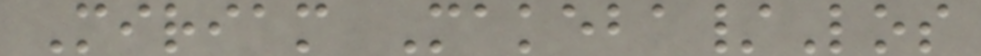Miriam Makeba/Los
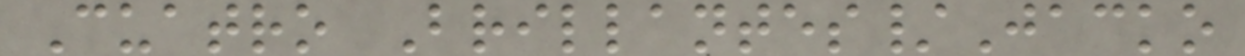Cuatro Brillantes/Jacko
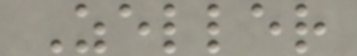Zeller
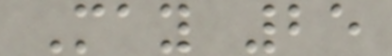May 25
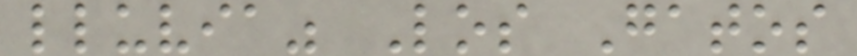lluvia" Los Gatos
